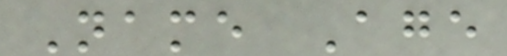Name Age
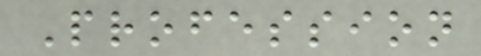Profession
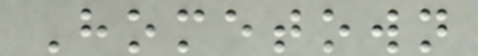Hometown
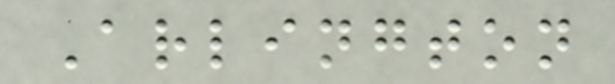Arlington
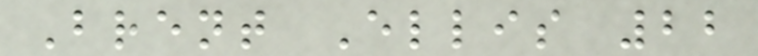Brent Ellis 22
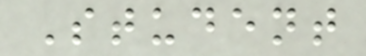Student
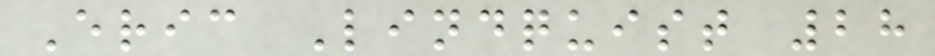Eric Lindquist 28
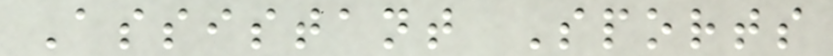Assistant Sports
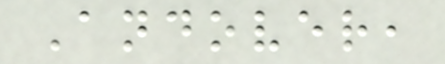Andover,
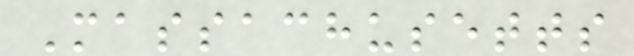Massachusetts
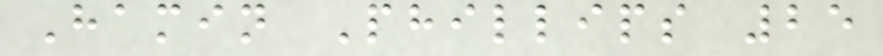Hamin Phillips 25
